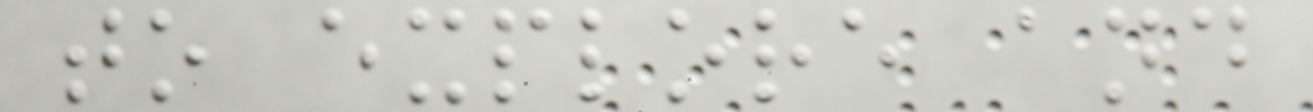to explore and
